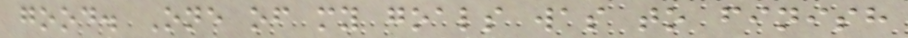good. One of my goals was to finish
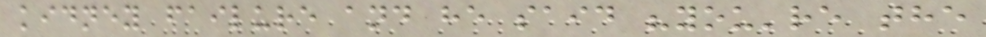kidney failure and he said "you're the
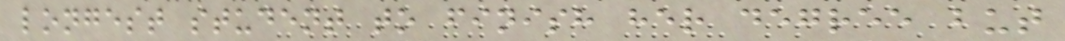longest student to finish her degree but
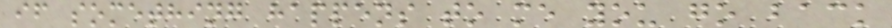if something happens to me you go back
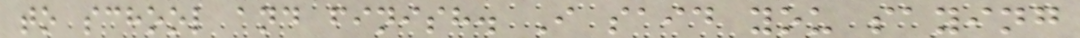to school and finish. I said you saying
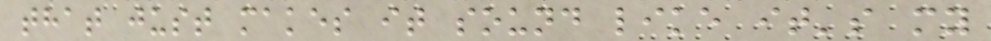that just makes it sound like it's my
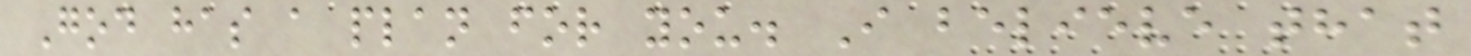God has a plan for you. I believe that
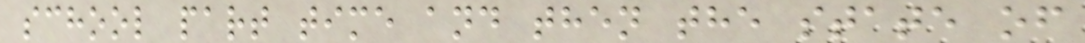school part time and then the state of
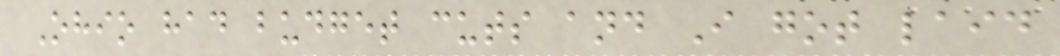Ohio had budget cuts and I got laid
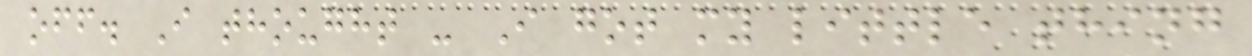off. I thought - I got my little thing
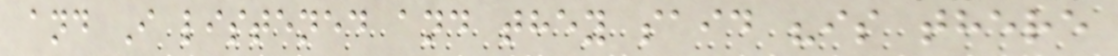and I listened and they said "is there
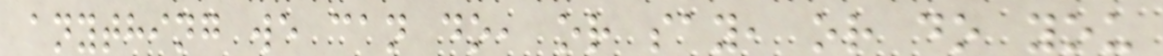anything we can do, or say, or do you
